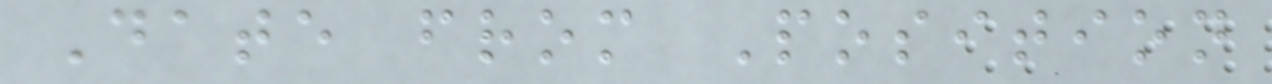Date from Position
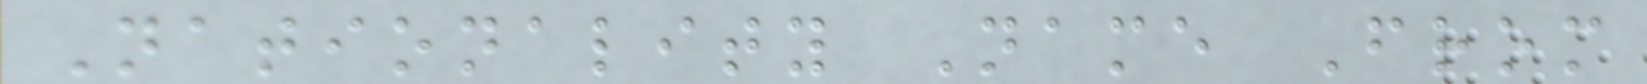Nationality Name From
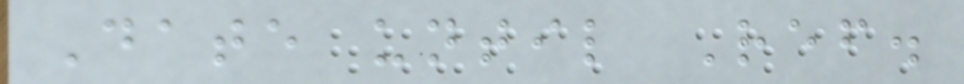Date until Ref.
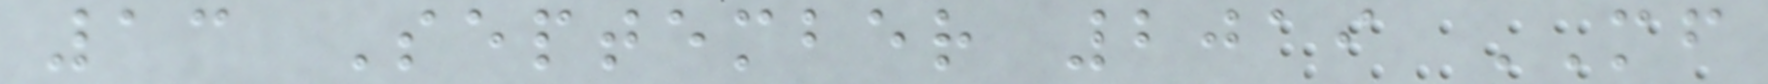13 September 2019 MF
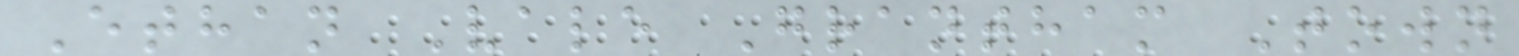Ethan Vale Grantham Town
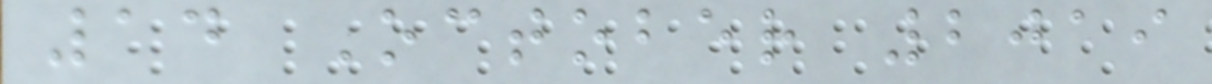14 October 2019
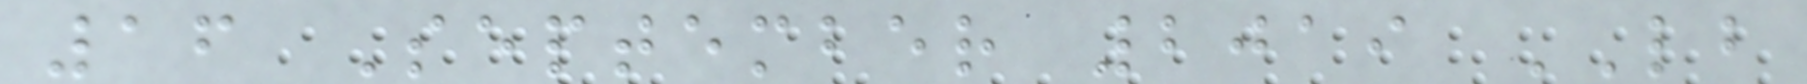16 September 2019 LB
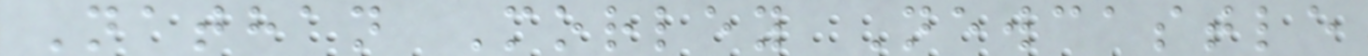Nathan Morley Newcastle
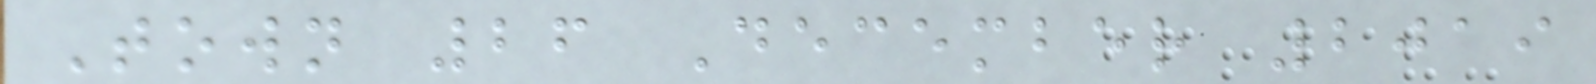Town 26 December 2019
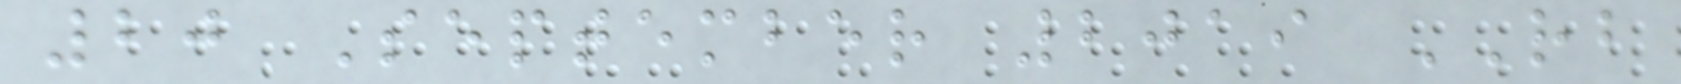20 September 2019 RB
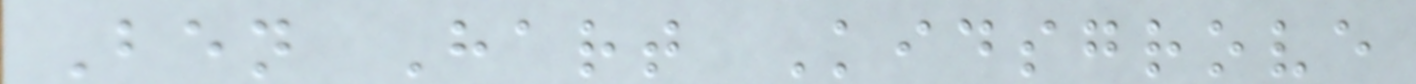Ben Hart Kidsgrove
